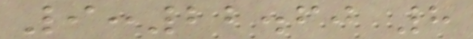9:22.60 8
